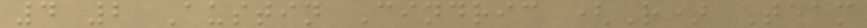4 2 Austin Cindric (R) Team
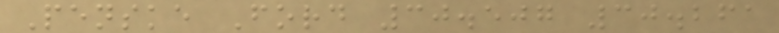Penske Ford 30.507 30.261
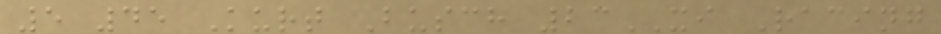5 45 Kurt Busch 23XI Racing
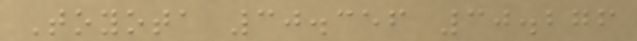Toyota 30.356 30.276
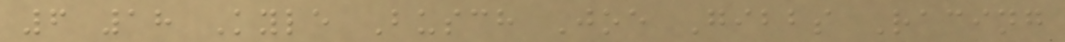6 18 Kyle Busch Joe Gibbs Racing
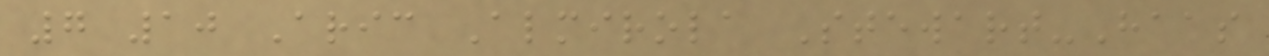7 10 Aric Almirola Stewart-Haas
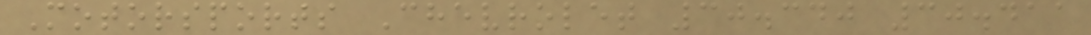Motorsports Chevrolet 30.340 30.411
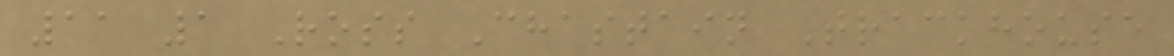11 1 Ross Chastain Trackhouse
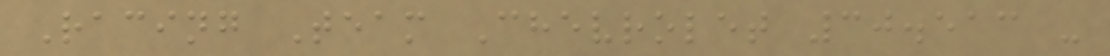Racing Team Chevrolet 30.513 -
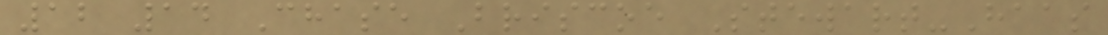12 14 Chase Briscoe Stewart-Haas
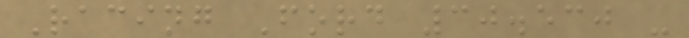Racing Ford 30.530 -
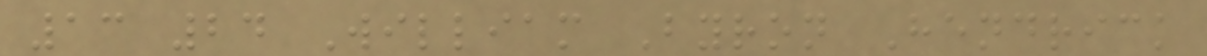13 24 William Byron Hendrick
